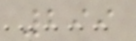299
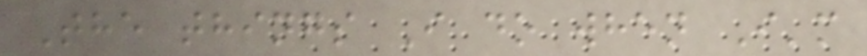The things I do when I'm
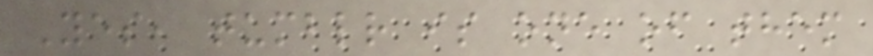Yes, tumblr is one of them
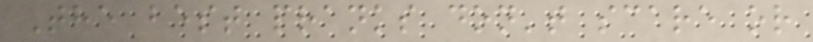The best pranks don't scare or
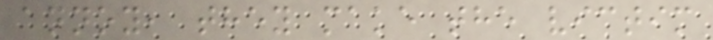annoy, they make the victim
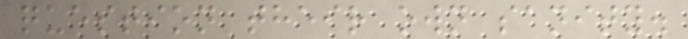question their own sanity.
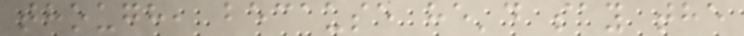though, because he'd say the
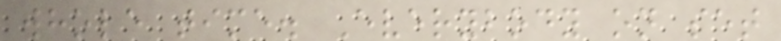whole time. Everybody on set
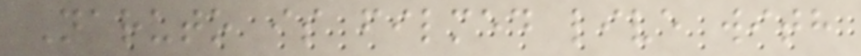Naruto is filmed live with
